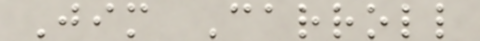Jim Carroll
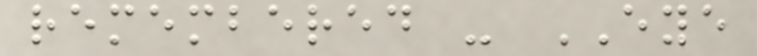remembered - EYE
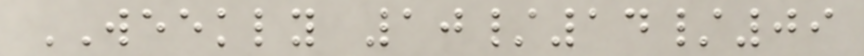WEEKLY 10/14/09
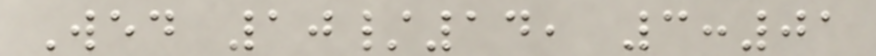Wed 10/14, 3:01
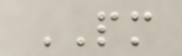PM
